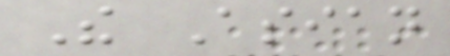The Asian
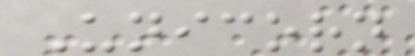Unicorn
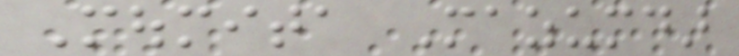Moumita Mazumdar
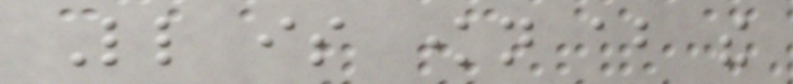Little is known about the
